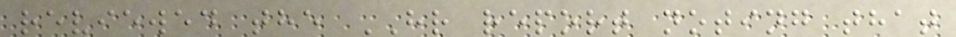reviewed the HR report noting that
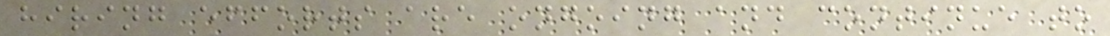hiring efforts are ongoing and continue to
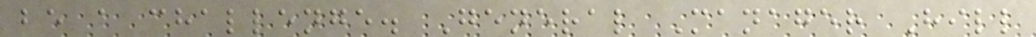be a challenge. General Manager Hill
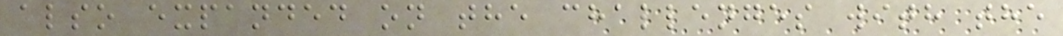also expanded on the challenges with the
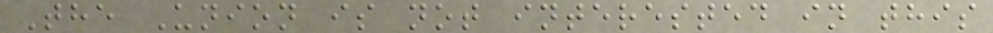The Union is not interested in this
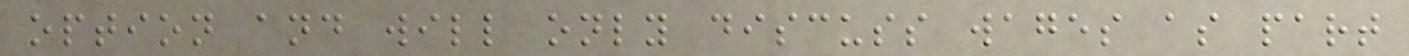option and will only discuss wages as part
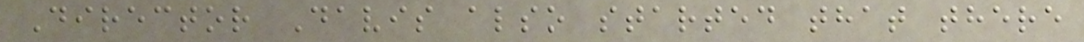Director Davis also started that there
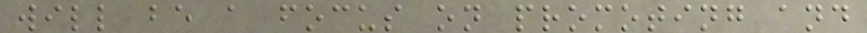will be a focus on promoting and
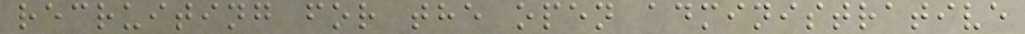recruiting for the open administrative
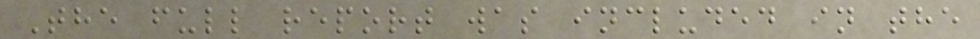The full report was included in the
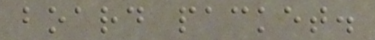board packet.
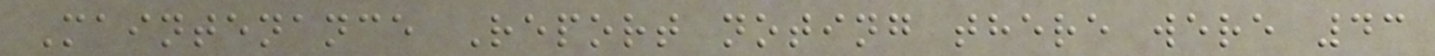Maintenance Report noting there were 43
